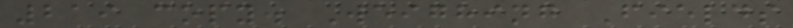219 copy. Weighing Fields
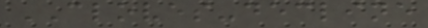CLOVES-decline
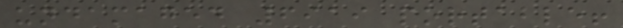undamaged 6919 portable!
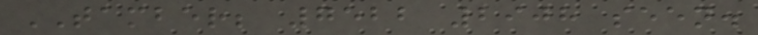TAMBER; 7522 2908 seen.
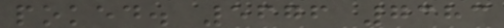poked. 5676 7383
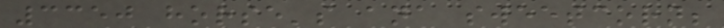3350 horse's ana sweetcorn;
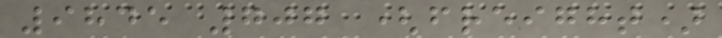9845 707 (freight)
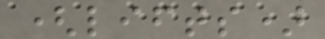(lifts)
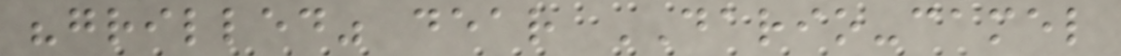"grilled" dear DARIO-camel
